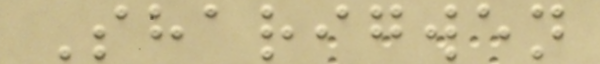Sharigwen
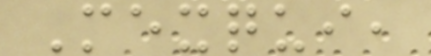Mexqui,
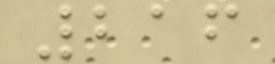216
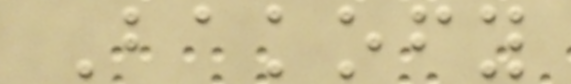Bakofy
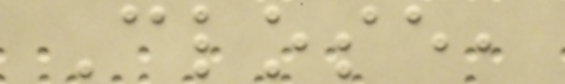Close,
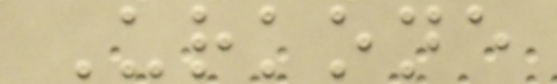Urkone
